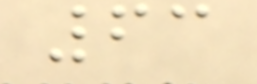63
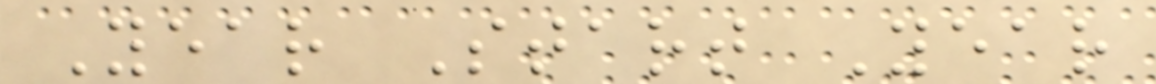Year Start Year
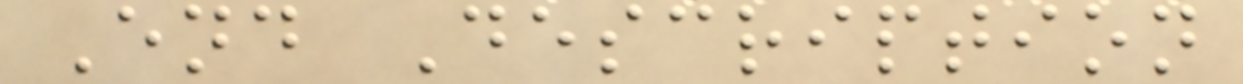End Description
